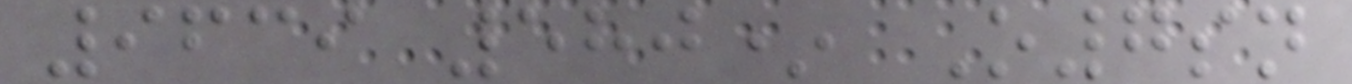9639 580* O7sn
